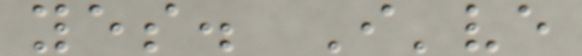yes. I've
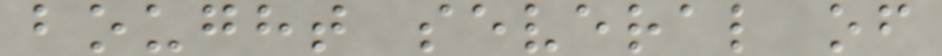bought several of
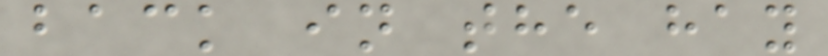back in the hay
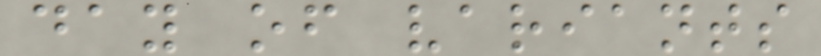day of variants
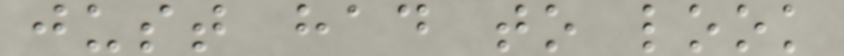just had to look
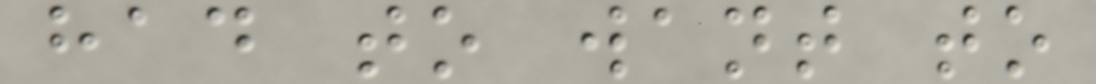had to want to
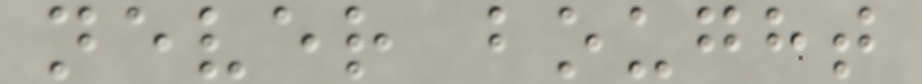never bought
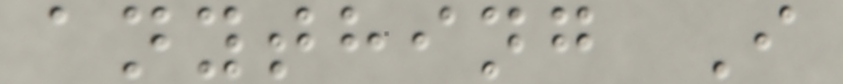anything I
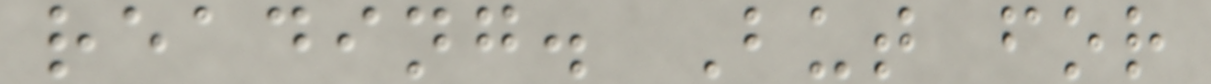reading. But for
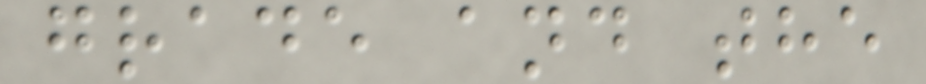grade and the
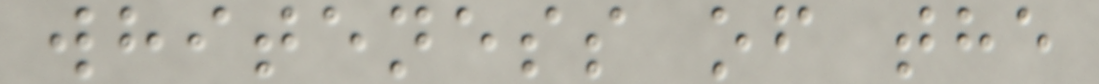whiteness of the
